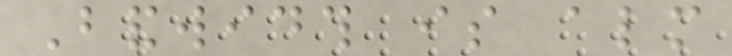Bandwidth is almost
